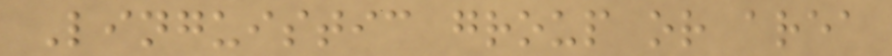Linguistic group or area
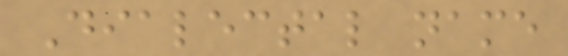Dialectal name
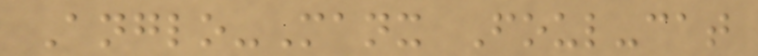Anglo-Manx Foul-cat
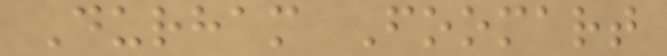Durham Foomart
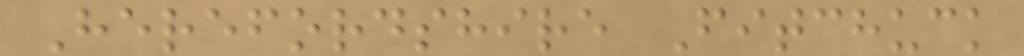Herefordshire Fitchuck
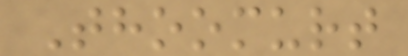Thoomurt
